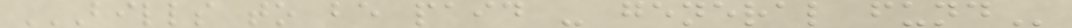BILLS TO BE PAID - GENERAL FUND
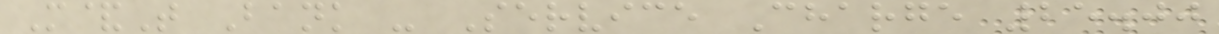M&T Bank - Service Charge 25.00
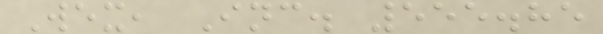Wex, Inc. 555.85
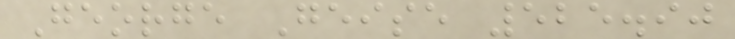George Geise 525.90
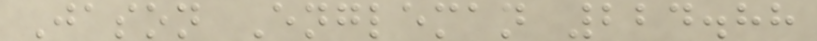Jason Engleman 224.88
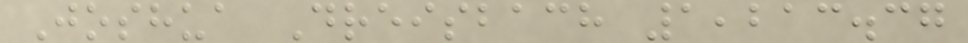Joshua Dreisbach 1,213.37
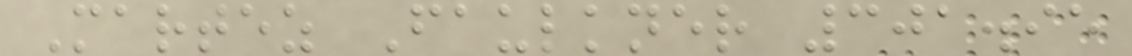Martez Faulkner 301.95
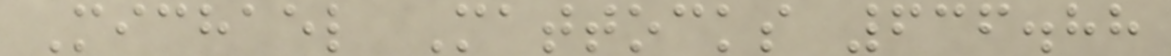Michael Mattocks 636.88
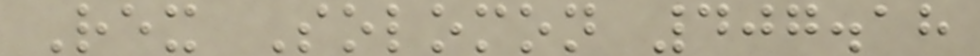Rex Solomon 407.18
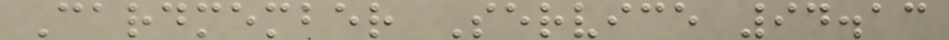Cardmember Service 94.13
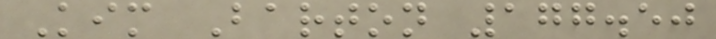Kim Barton 177.50
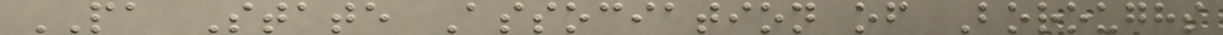PA State Association of Boroughs
